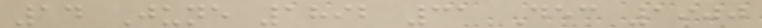14 June 1892 31 Dec 1900
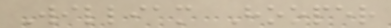William Hooper
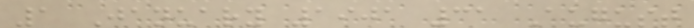1 January 1901 31 August
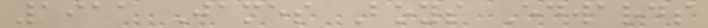1911 James Boys Edwards
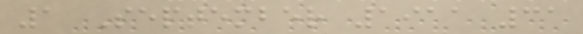1 September 1911 31
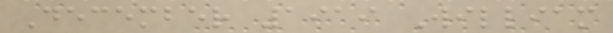December 1919 William
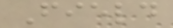Field
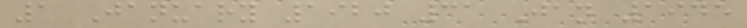1 January 1920 31 Jan 1945
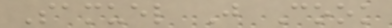Samuel J Cook
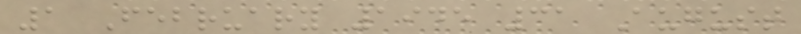1 February 1945 31 August
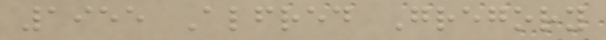1955 Alfred Gregory
